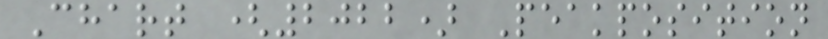Chart (2022) Peakposition
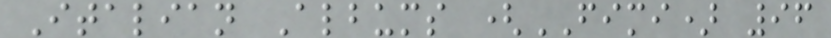Italian Albums (FIMI) 96
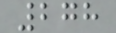278
